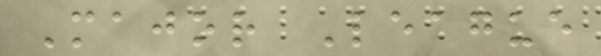Major League
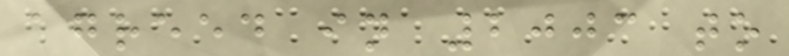agreed in 2003 to
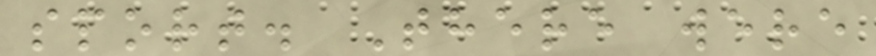sport. There were
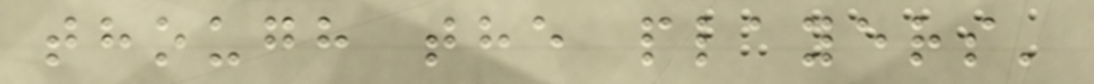though the players'
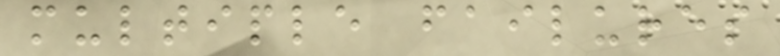multiple failures
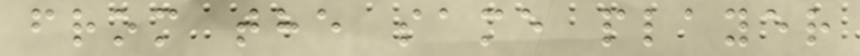from the same player
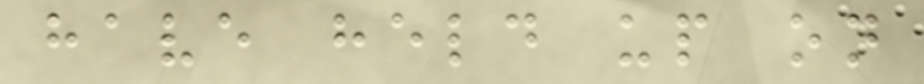have held up on
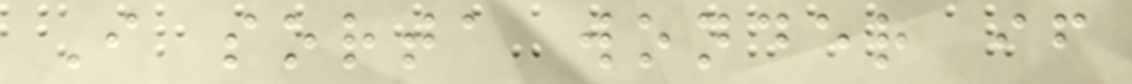I sorta wonder if
